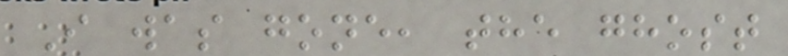I was gone, the ghost
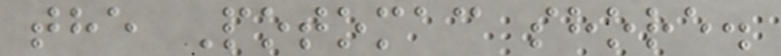the Potomac shore.
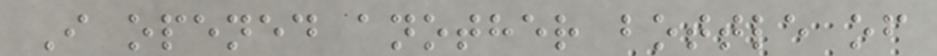I opened another bottle of
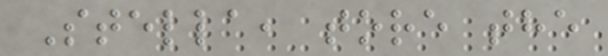Stella, tore the
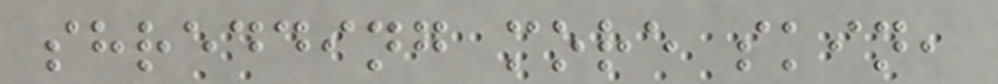shredding more skin,
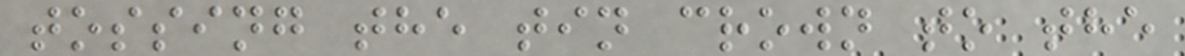tossing the tin crown to the
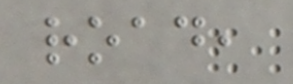road,
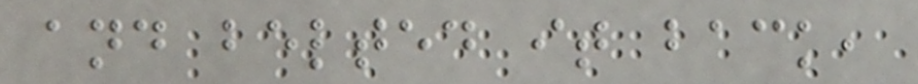and belted it back,
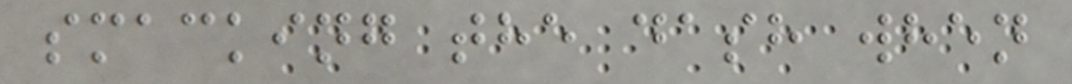smacking the dash when
